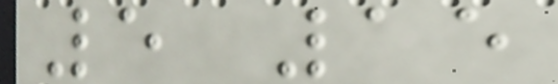5 15
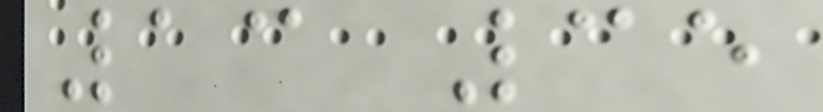13 35
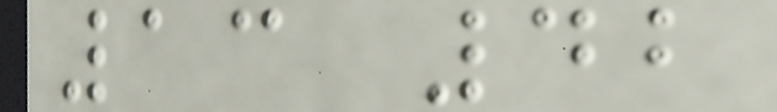13 42
